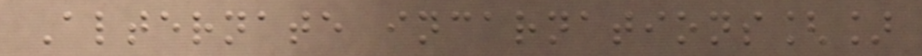Alternate incarnations[]
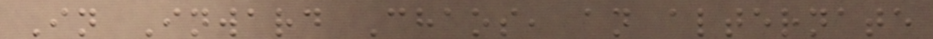In Inward Chaos, an alternate
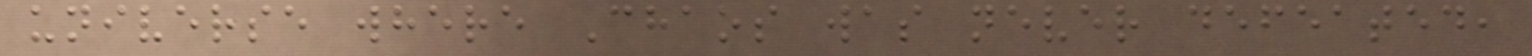universe where Chaos was never defeated,
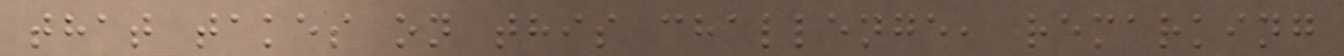that takes on this challenge, remarking
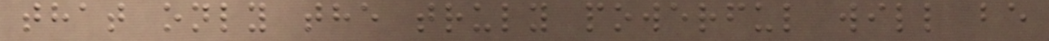that only the truly powerful will be
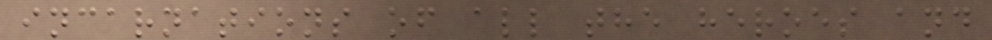incarnations of all the heroes and
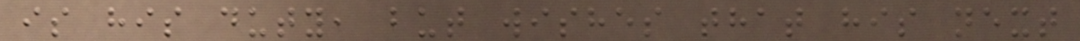is his duty, but wishes that his next
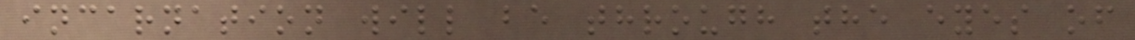incarnation will be through the eyes of
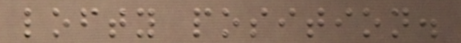lofty position.
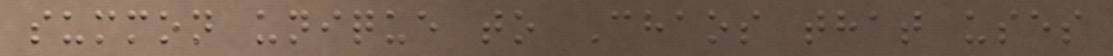summon unique to Chaos that uses
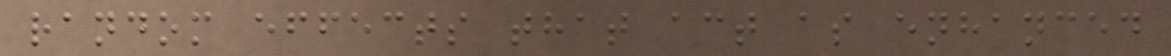random effects that act as enhanced
